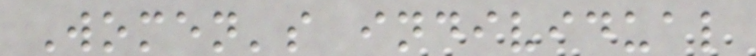Women's individual
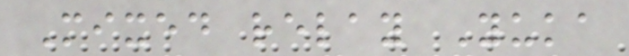Mixed relay Yuka
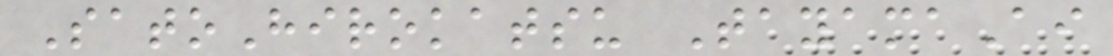SatoHirokatsu TayamaAi
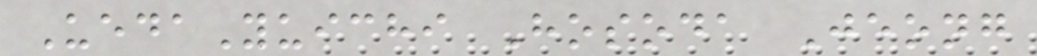UedaYuichi Hosoda Jeong
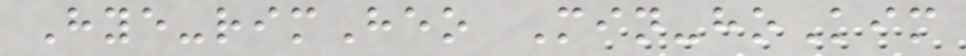Hye-rimHeo Min-hoKim
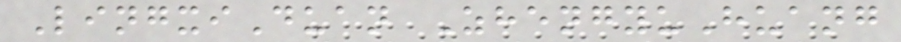LingxiDuan ZhengyuHuang
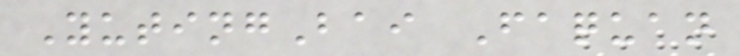YutingBai Faquan
